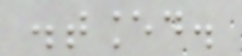distanced.
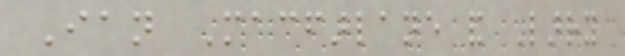Ian Macfarlane and Larry
